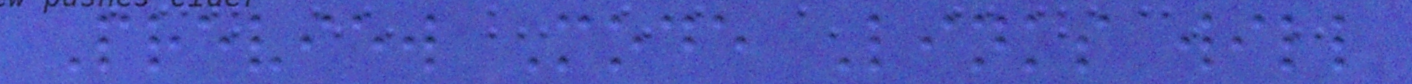Preview Mode Links will
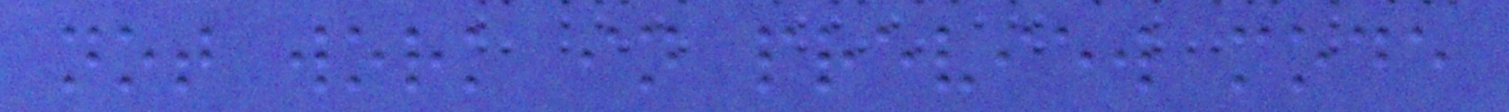not work in preview mode
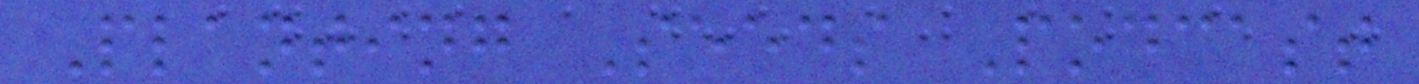Planting Seeds Podcast
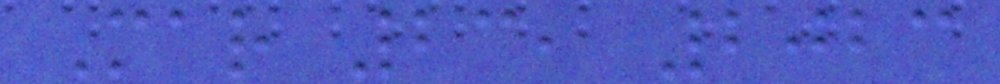Mar 23, 2023
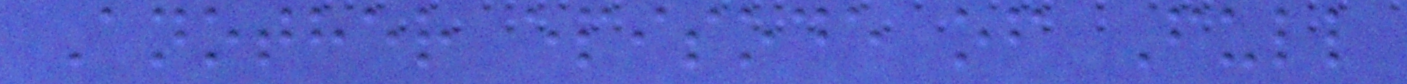Another episode of Full
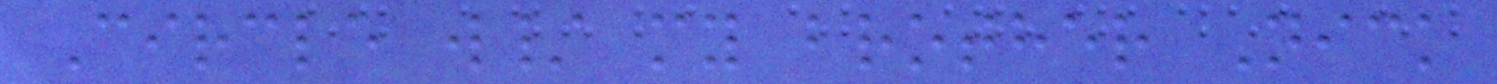Circle w/ my brother Nick
